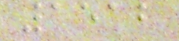1512
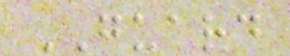GUARD
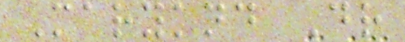Maryknd Dr
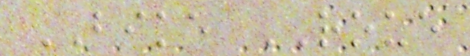BIKE ROUE
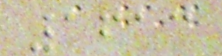1613
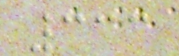333
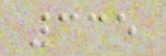335
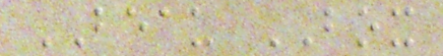BEAU BOX
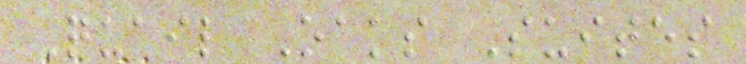Quail Oaks Suites
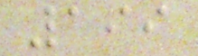199
